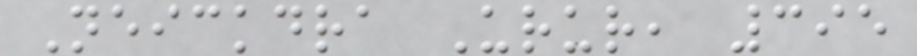Neickdra Urur, 395
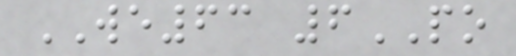WE63 6PO
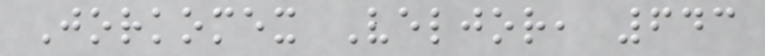Jorkomex Veljor, 643
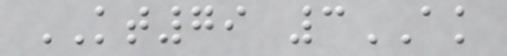KT79 3AK
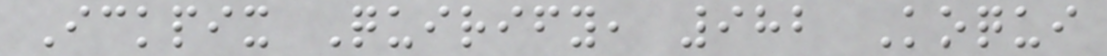Ickpix Quirify, 982 Koqui
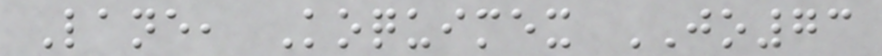Lane, Koquimex JO73
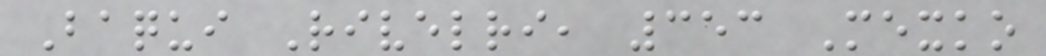Baqui Rivelri, 353 Mexko
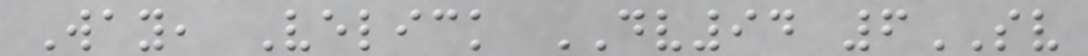Way, Velick DV94 6SV
